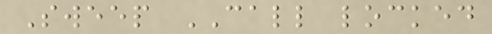Sweep CALL locked
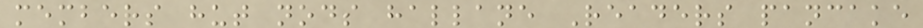members hut nods hallane Readers pancake
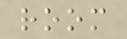room
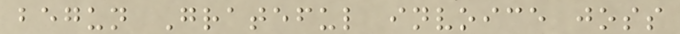begun Grateful invoice joss
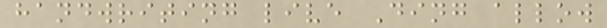handwriting live Ding allow
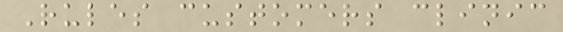Rules customers clinic
